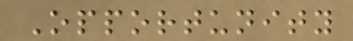Opportunity
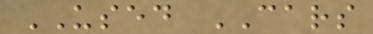USED CARS
